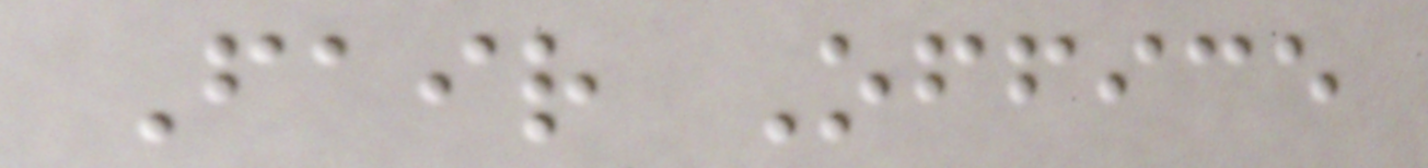Fair Office
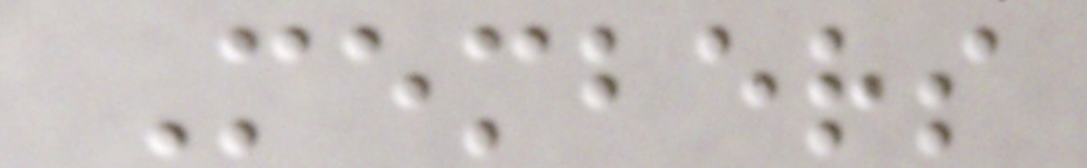Members
